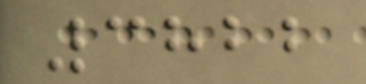3822
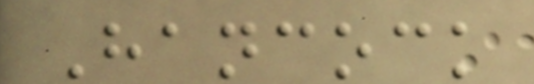Hancock
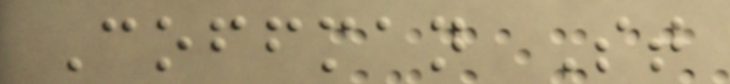Coffman St
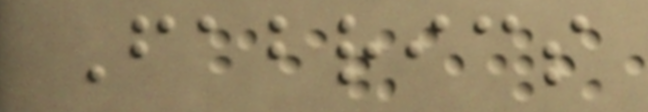Fabrics
